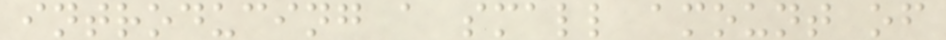introducing a small amount of
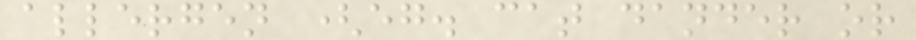allergen (eg. cat dander or
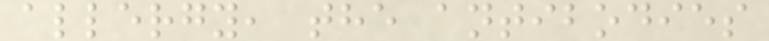allergy, the antibodies
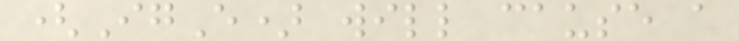(IgE) will cause a
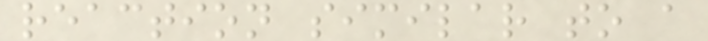reaction similar to a
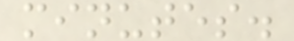minutes.
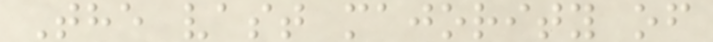The vast majority of
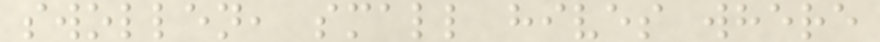swollen, small hives where
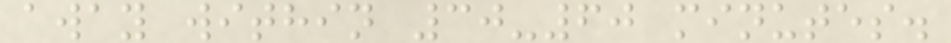away within 30-60 minutes.
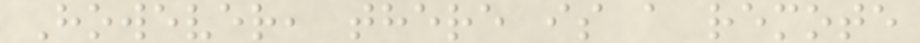However, there is a remote
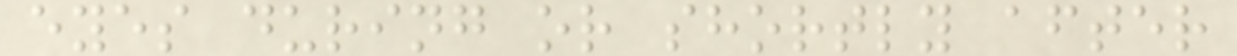eyes during or shortly after
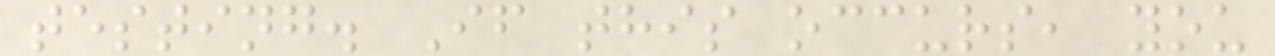testing. If this occurs, you
